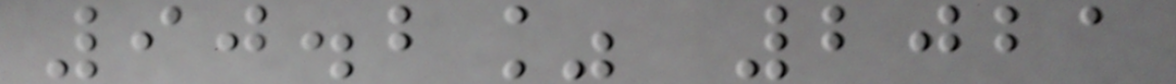90.2% 2021
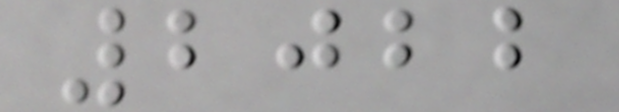2022
